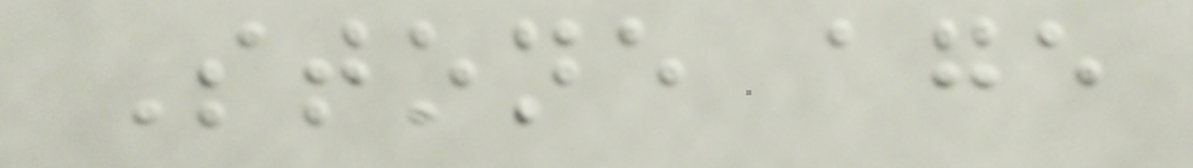Stone age
